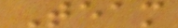Team
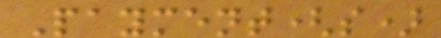Payment(s)
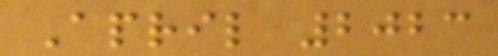April 2023
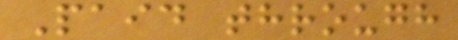Paid through
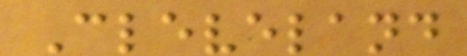Cleveland
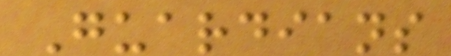Guardians
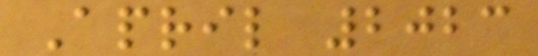April 2023
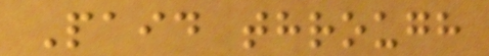Paid through
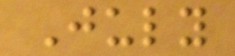July
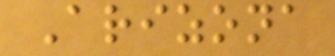Arizona
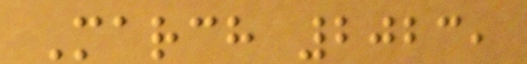March 2023,
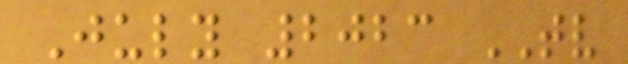July 2023 TV
